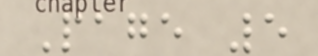Page 5
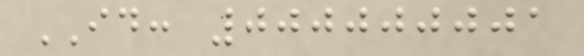ID: 000000001
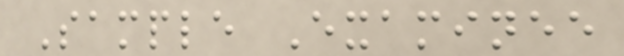Sample Examinee
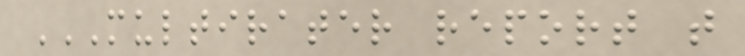MULTIRATER REPORT T
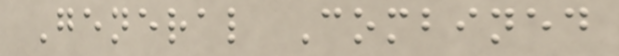General Combined
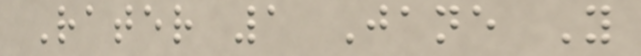Rater 1 Jane Y
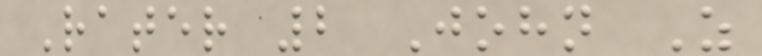Rater 2 John Z
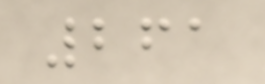261
